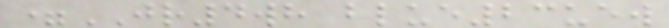=JR4wh blue23uew
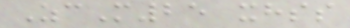ZcM25 xhss
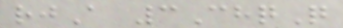rjA 3ChqQ
